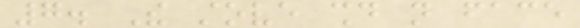7. The stove should not face
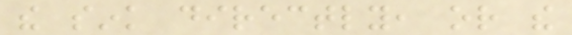the sink directly, or the
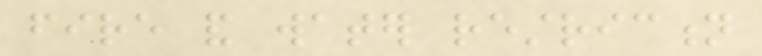fire and water restriction
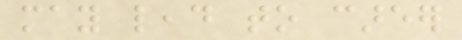may lead to career
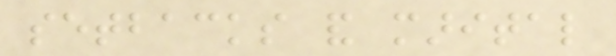setbacks and marital
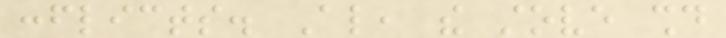conflicts. Also, the stove should
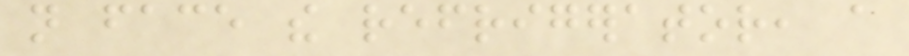not face the refrigerator, a
